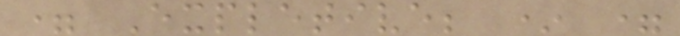= Expletive; * =
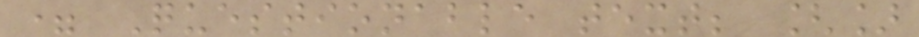= Questionable text; []
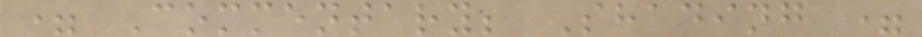= Commentary; Shading =
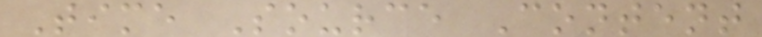Time Source Content
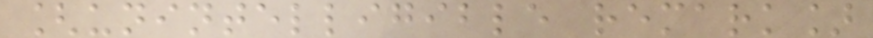[unintelligible remark]
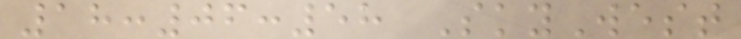18:06:58 SkyWest
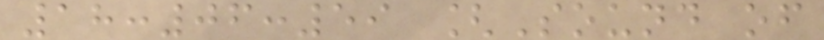18:06:59 [Sound of
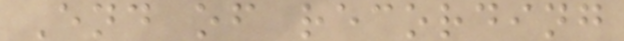End of recording
